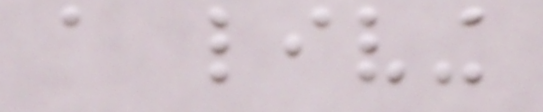a living
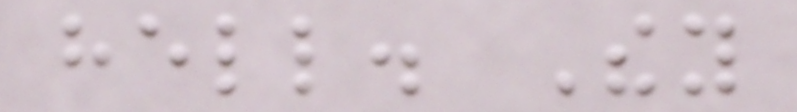hell. They
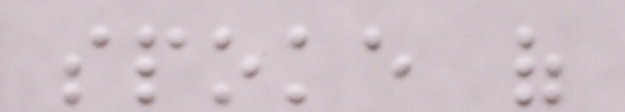spoke of
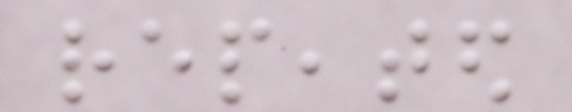repeated
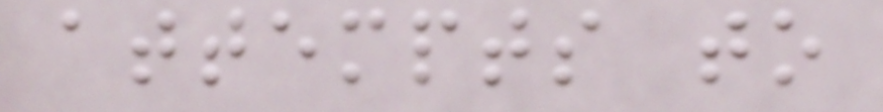attempts to
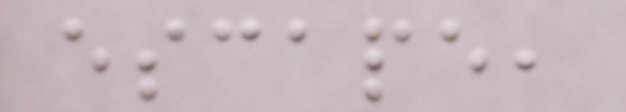escape,
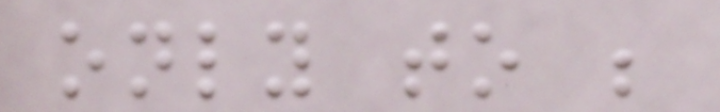only to be
